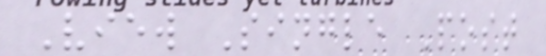View Single Post
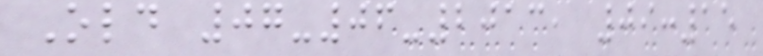Old 07-06-2013, 09:15
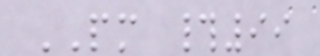PM #99
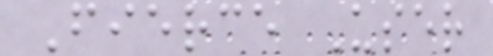Fierce User
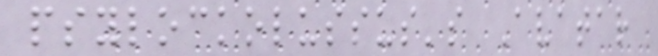psylockolussus's Avatar
